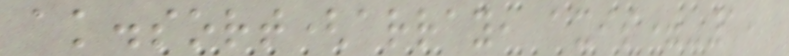ak.sort(array, axis=-1,
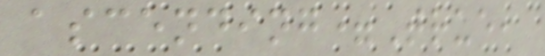ascending=True,
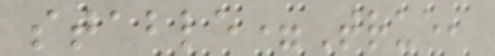stable=True,
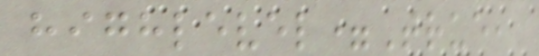highlevel=True,
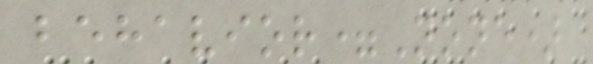behavior=None)
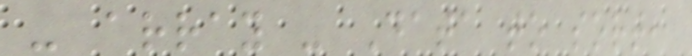- array - Data to sort,
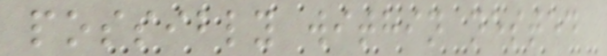possibly within nested
